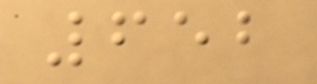652
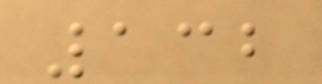132
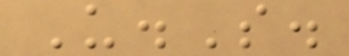U.S.
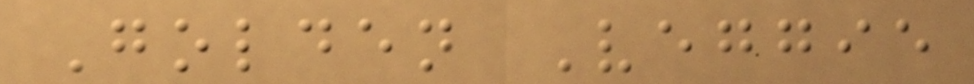Golden Veggie
